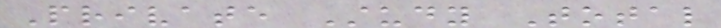Private Study Total
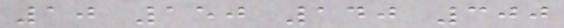10 150 140 300
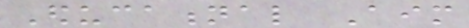Educational Aim
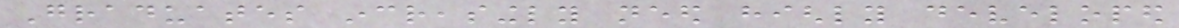Graduates increasingly need highly developed
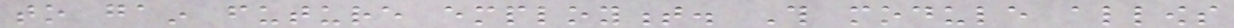to gain future employment. This module allows
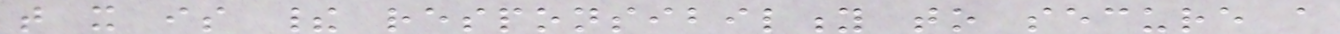that it is their responsibility to secure a
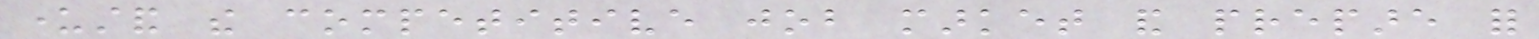understand the competitive job market and prepare for
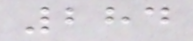284
